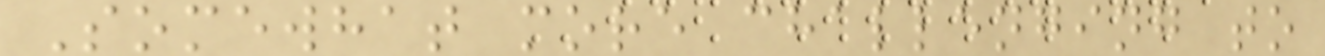Somewhat more challenging to
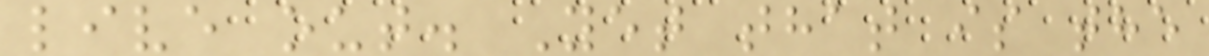live out. Yet that is the
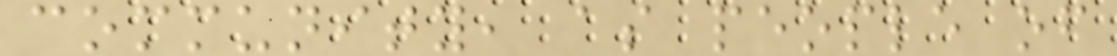community, as people of
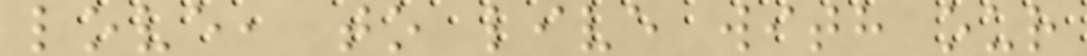love, to live with our
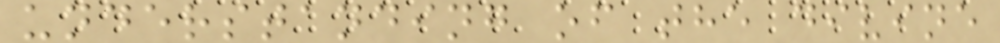understanding of the divine
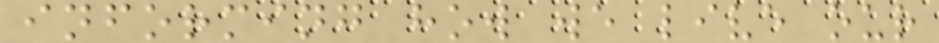informing how we live our
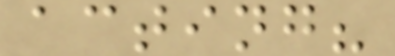acting?
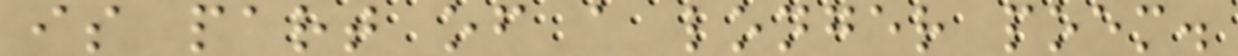is part of a longer poem.
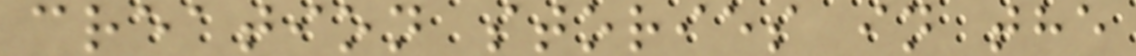creation stories in the
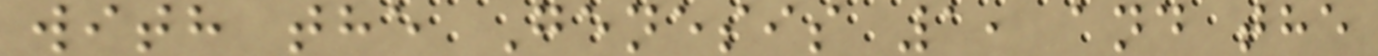with the Genesis 1, and the
